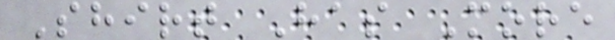Shirt Has More
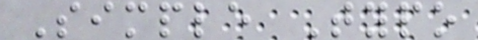Simple Typo
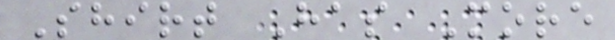Shirt Has More
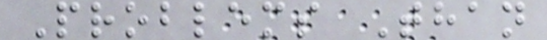Problems Than
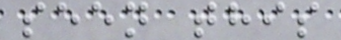seen this
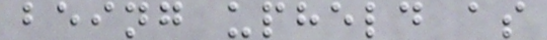being upheld as
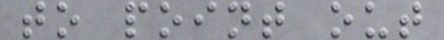to point out
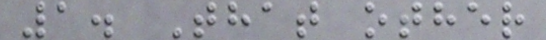1. That other
